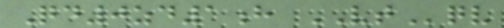Qd0zd1h VTqv
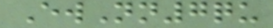EwNn7qu
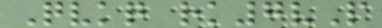Qvkq rk7vP
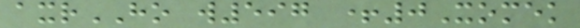axrHO w597 +0Xomek
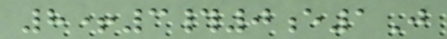8+3#0e1J
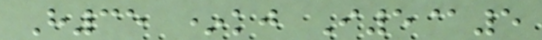H35 *kj I5@5
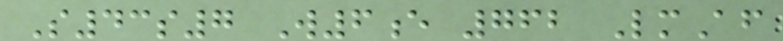S43s7 W6e 762 LmAf
